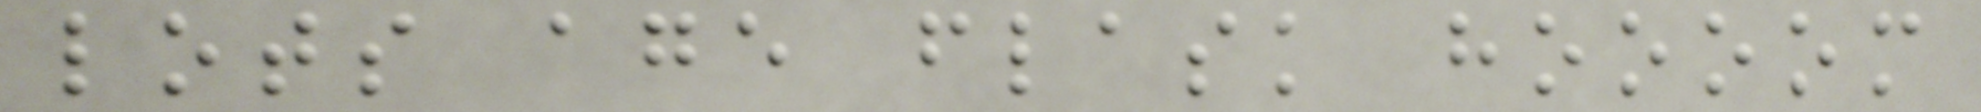lots age flask hoooom
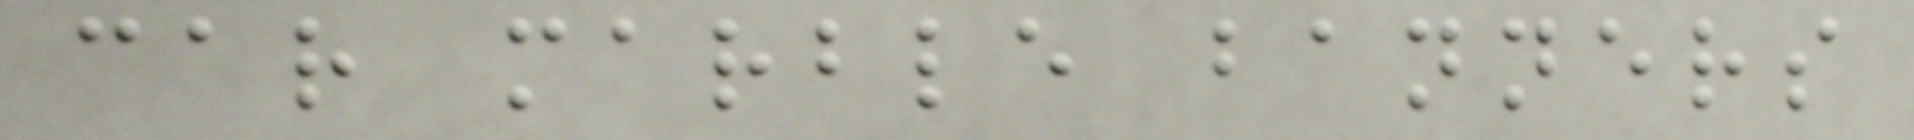car marble banners
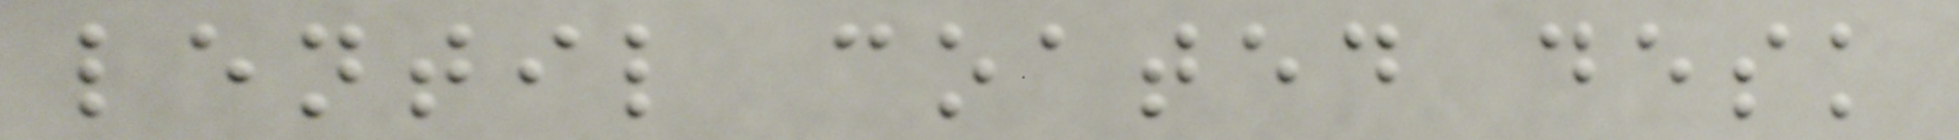lentil coated desk
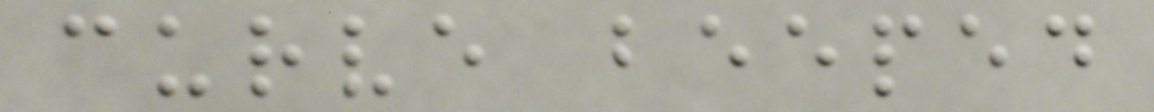curve beeped
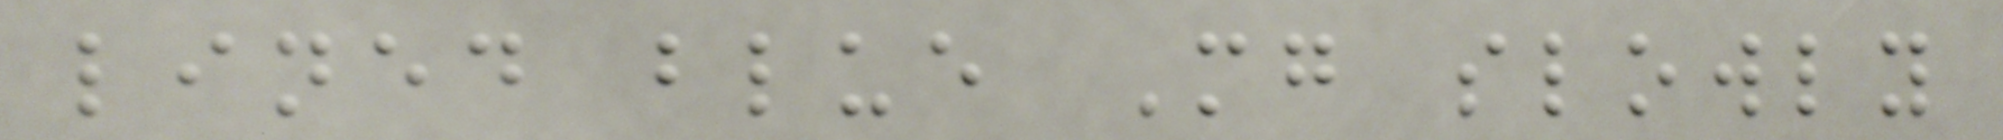lined blue Mg slowly
